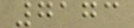7173
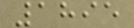1895
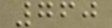760
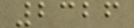2326
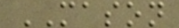MASON
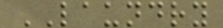LAUNDRY
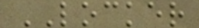LOCKER
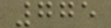775
